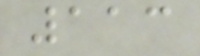113
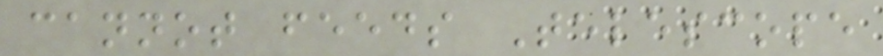cannot feeds Telescope
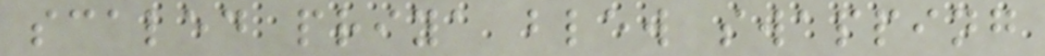scaled priya blew swapping
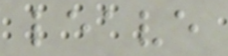leave
